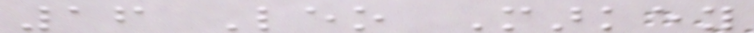16 Leo Markey
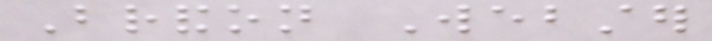Brandon Webster
